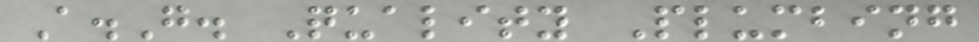A.G. Quality Plumbing
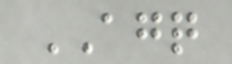AGQ
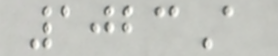1023A
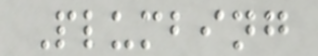Plumbing
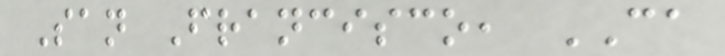San Francisco, CA
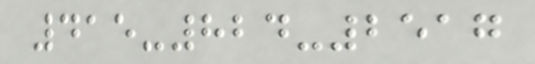415-824-2517
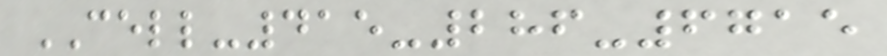CELL-415-286-6715
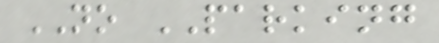NO PARKING
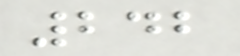242
